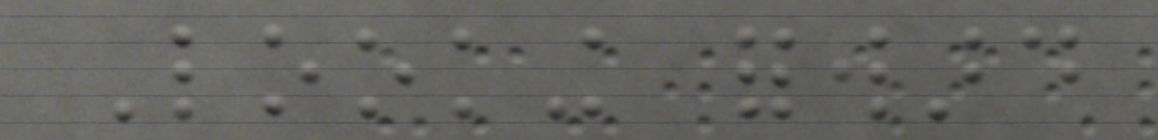Looking forward
